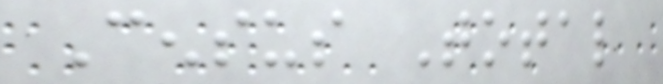Census Total
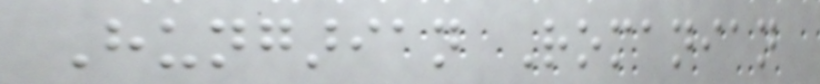Hungarian Romanian
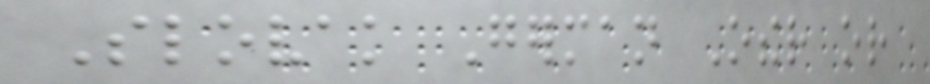Slovak German Other or
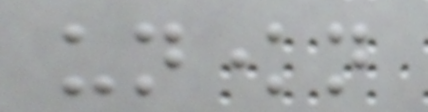unknown
